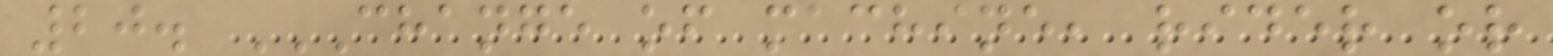20. CHANGE OF MACHINE, RIDER OR
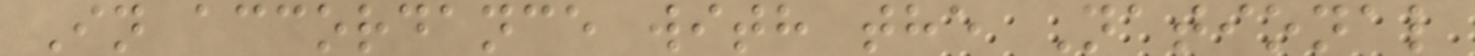In accordance with the National
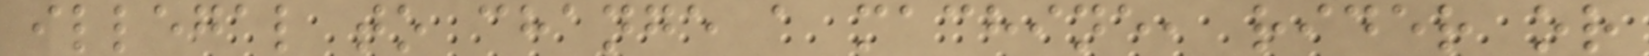illegal to change a machine, rider or
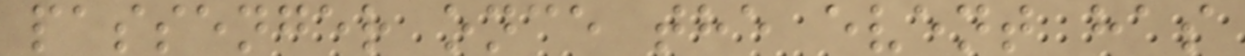passenger once the event has
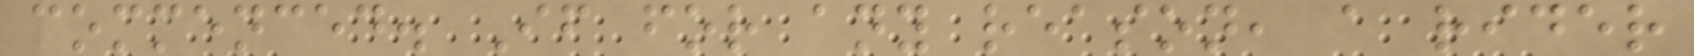commenced. If for any reason, a rider
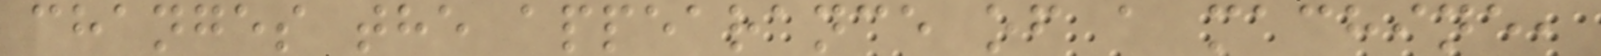changes the appearance of a machine,
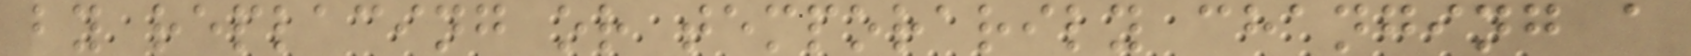by replacing or temporarily changing a
